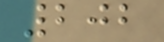202
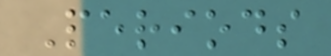Periods
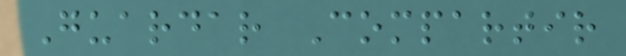Guardar Compartir
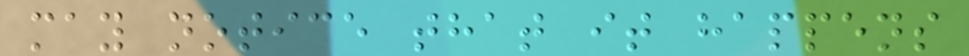may notice that it happens
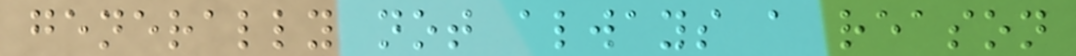generally not always a reason
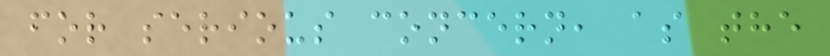for serious concern, as the
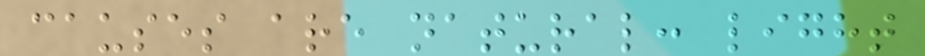causes are natural: light
